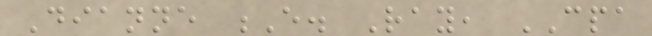Dianne E. Ray, CPA
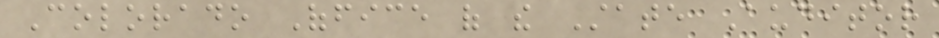Colorado Office of the State Auditor
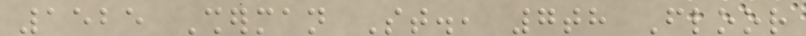1525 Sherman St., 7th Floor
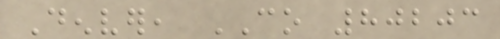Denver, CO 80203
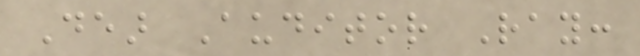Dear Auditor Ray:
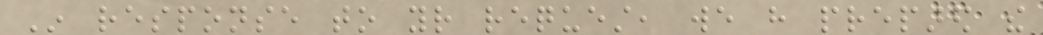In response to your request, we have prepared the
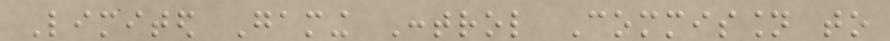Limited Gaming Control Commission to
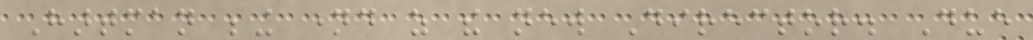Hartman being named as the new Director. Due
